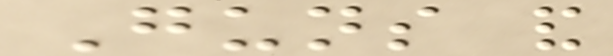Guns and
